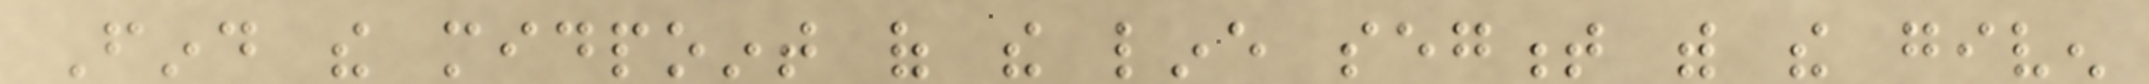Find the midpoint of the line segment with the given
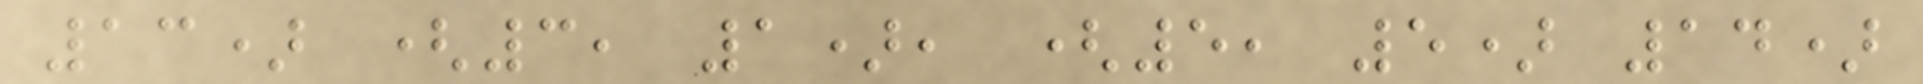13) (3, 1), (5, 5) 14)
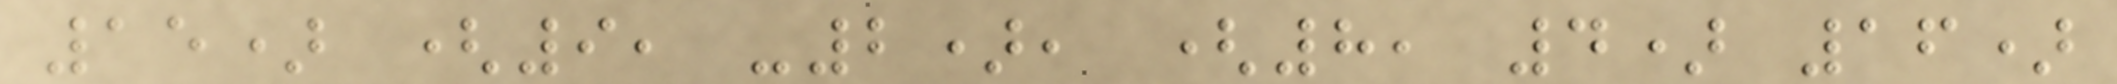15) (9, -2), (8, 4) 16)
